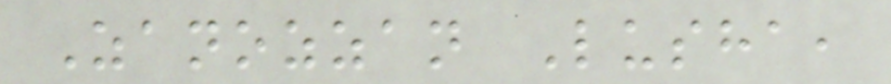Zanozzan Lusha,
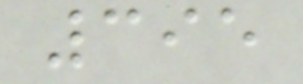395
